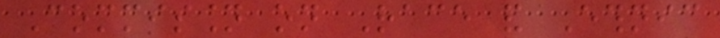Commission on Race and Ethnic
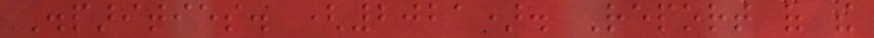Disparities. (2021). Report of the
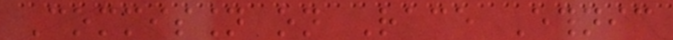Commission on Race Ethnic
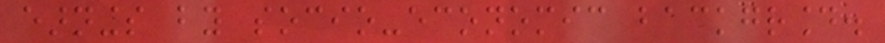earnings by socio-economic background.
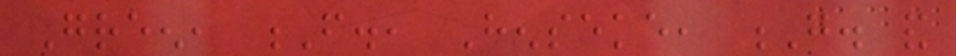Green, F., Henseke, G. and
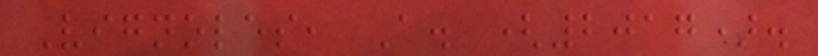Vignoles, A. (2017).
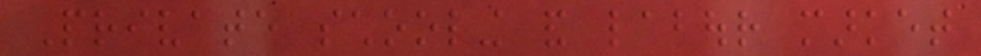Private schooling and labour market
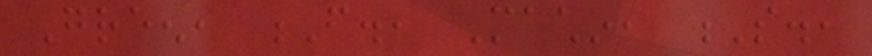Green, F., Machin, S.,
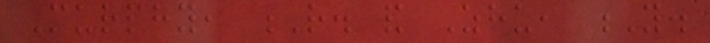Murphy, R. and Zhu, Y.
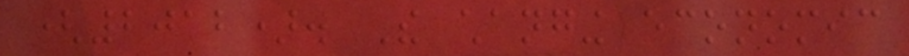(2012). The changing economic
